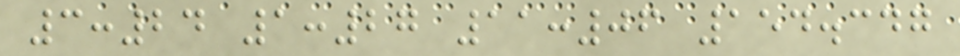3:24 1:27 11:06 154.347
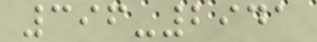396-2941
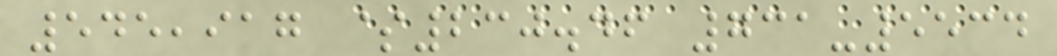545,917 $230.46 731-5534
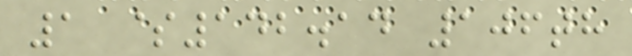1 $142.14 106th
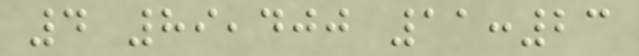4 89,400 11:23
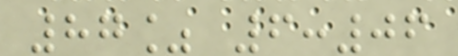87% 6:06
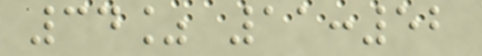34% 11:52
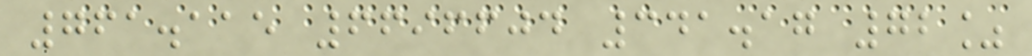761.115 6696604 341.17 72%
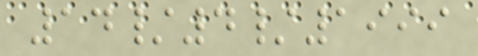14/4/1999
